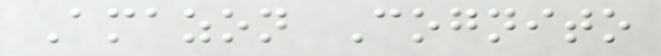Amazon Cognito
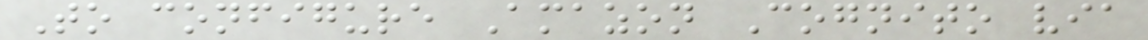To configure Amazon Cognito via
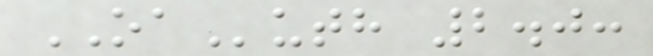OAuth 2.0:
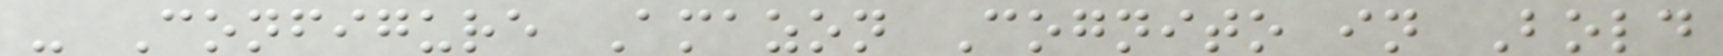- Configure Amazon Cognito in Bold
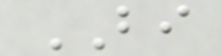BI
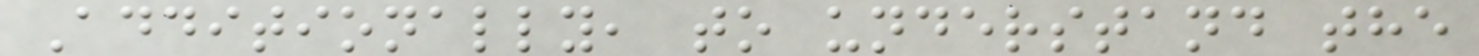Additionally, to understand the
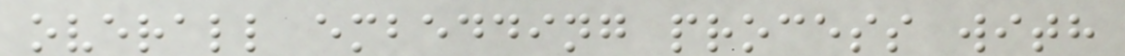overall embedding process with
